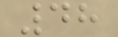48
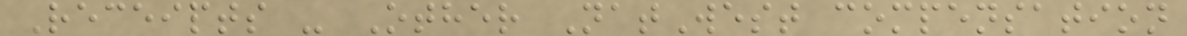Receipts - Other NatWest compensation
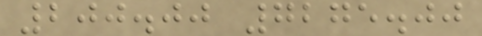200.00 7275.00
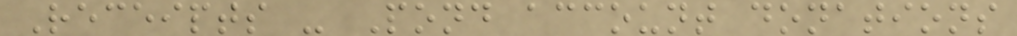Receipts - Pond account donations
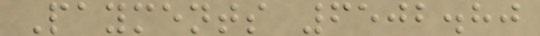Payments 6502.80
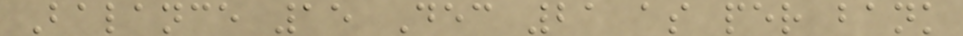Balance 15 Dec 21 as per bank
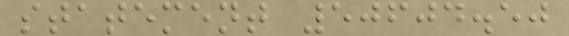statement 50604.50
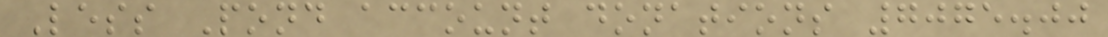Less Pond account donations 7075.00
